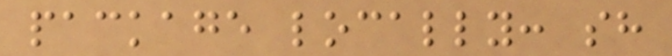package locally: sh
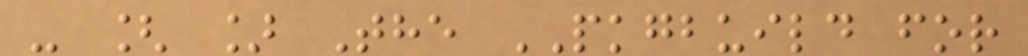- [ ] The PKGBUILD for
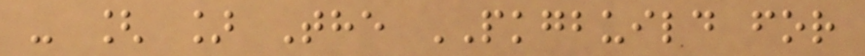- [ ] The PKGBUILD for
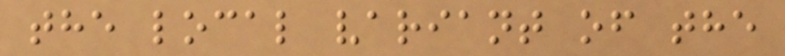the local variant of the
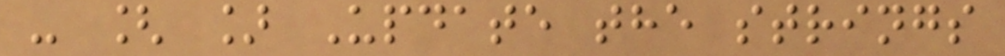- [ ] Update the strings
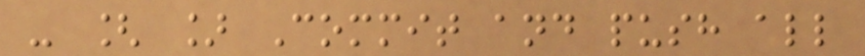- [ ] Commit and push all
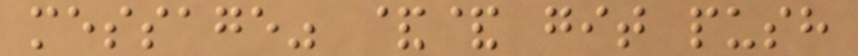message" && git push
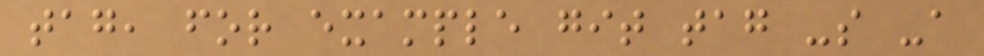tag, for example git tag -s -a
